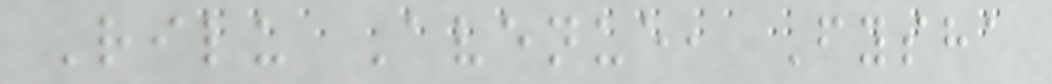Rilu Avenue, Fysha
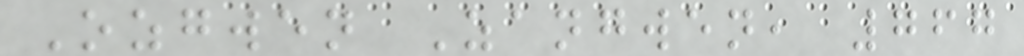Ozgwen Zangwen, 767
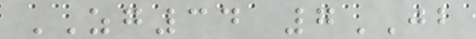ZG34 7JB
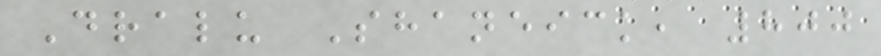Dralu Shaneick, 800
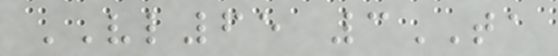VL65 3TA
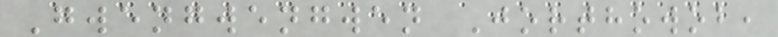Gwengwengwen Jorthowob,
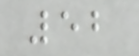52
